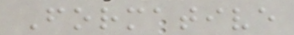Formative
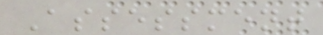Assessment
